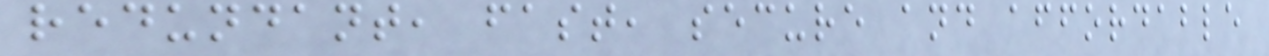redundant, fast, secure and affordable
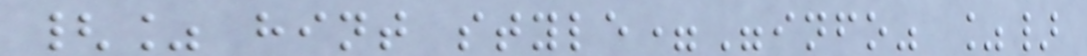{% hint style="info" %}
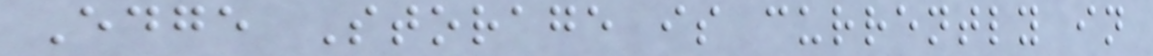Edge Storage is currently in
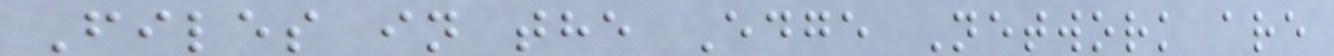Files in the Edge Network are
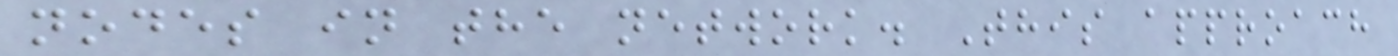nodes in the network. This approach
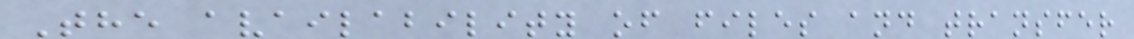The availability of files and transfer
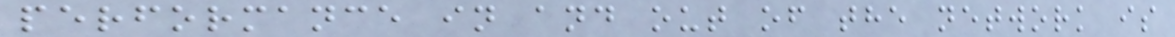performance in and out of the network is
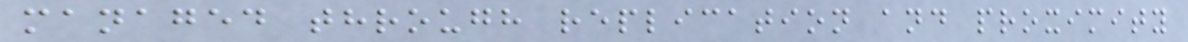managed through replication and proximity
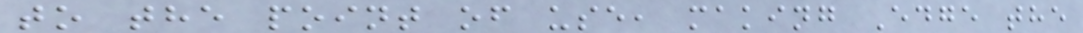to the point of use, making Edge the
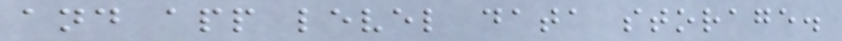and app level data storage.
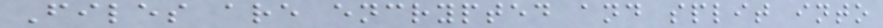Files are encrypted and split into
